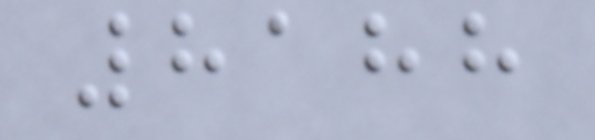8188
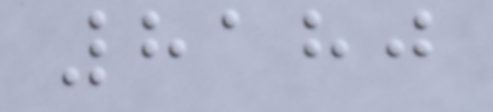8180
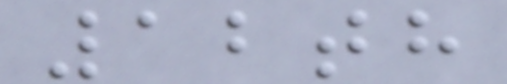12th
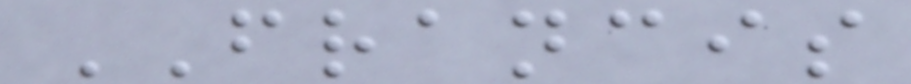FRANCIS
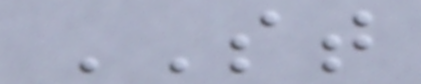ST
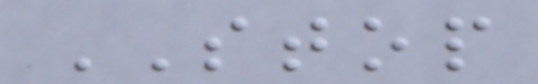STOP
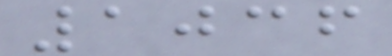1036
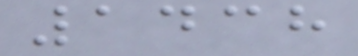1438
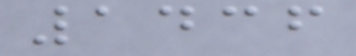1436
